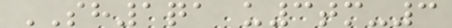SH1qa u3tm-3
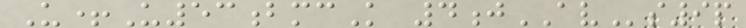U+U53bmcK 4jAVs9p
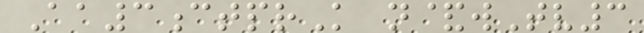Aa3ctprK n&wTv3
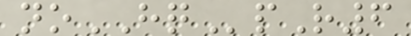noHQpR6
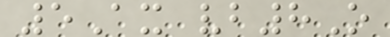5Ax vb8O
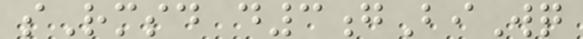sRmsd d3gBiWq
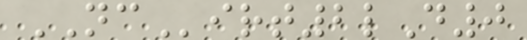NCirt2lD0
